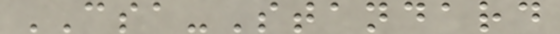CSA-Standard
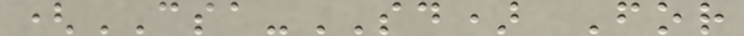(CSA-SD) For
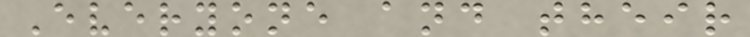Everyone and their
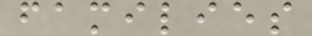families
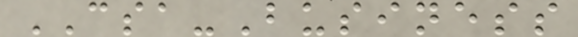CSA-Business
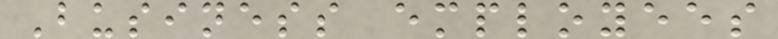Business employees
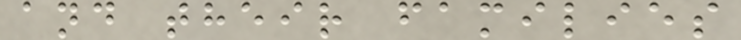and their families
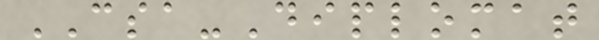CSA-Diplomat
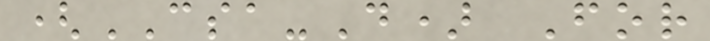(CSA-D) For
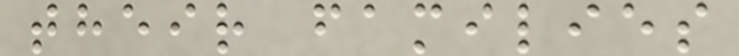their families
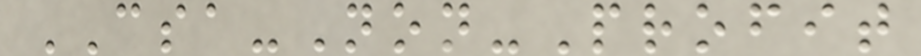CSA-Non-Profit
